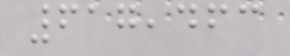617,463
